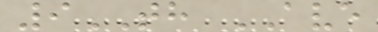9TH AVE
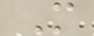M
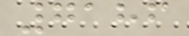7186
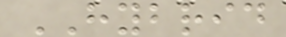HYBRID
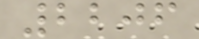2206
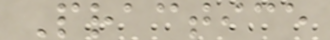Practice
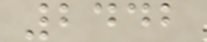2442
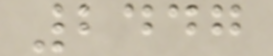2447
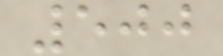500
